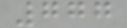777
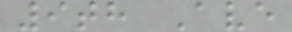9th Ave
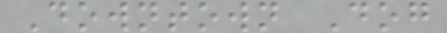Downtown Dog
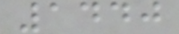1440
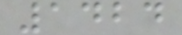1424
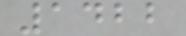1422
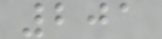201
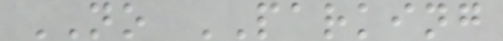NO PARKING
